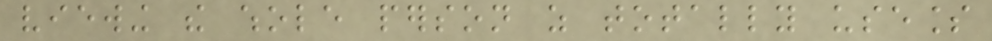viewing the whole person as totally useless
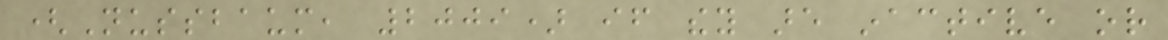(Nussbaum, 2009) if they are inactive or
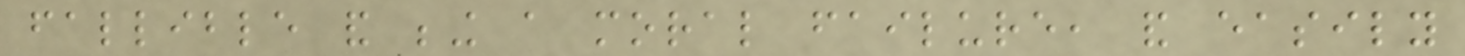fallible and being a moral failure, and easily
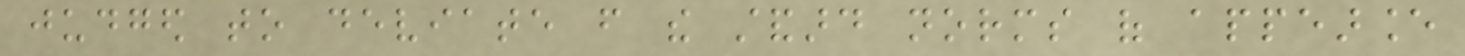judged to deviate from the standard norms of appearance
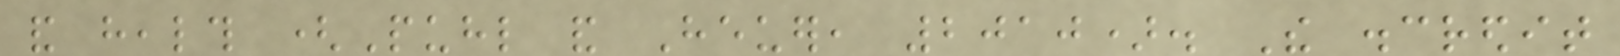and health (Puhl and Heuer, 2010). The discredit
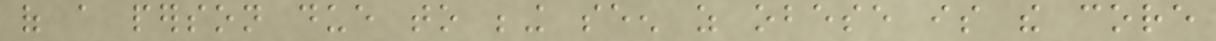of a person due to being seen as obese is the core
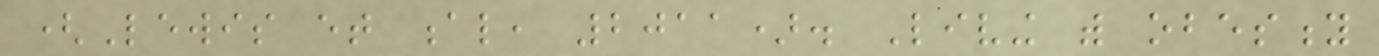(Lewis et al, 2011). Living with obesity
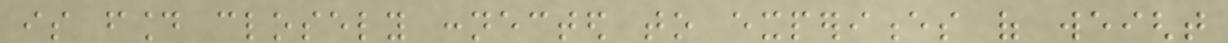is found closely connected to experiences of weight
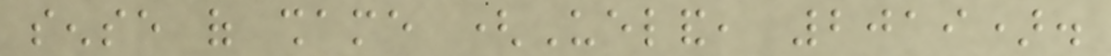sense of shame (Ueland, 2019).
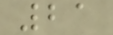21
